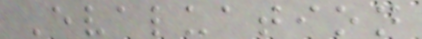Evaluation
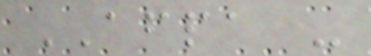AFPA -
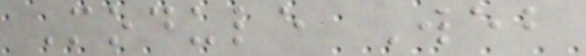Module Web
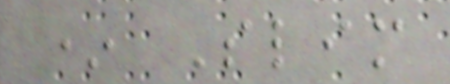* Slim
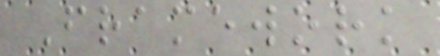Framework
